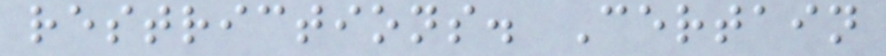restrictions. Certain
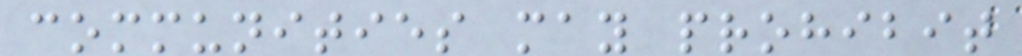communities may prohibit
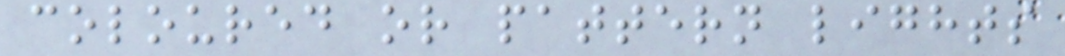coloured or pattern lights
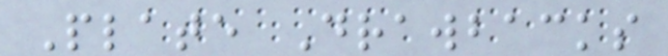Plate Drawbacks
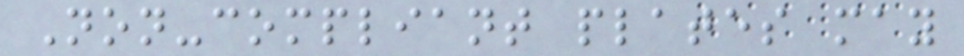Non-compliant plates may
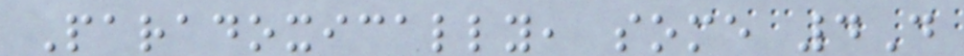Paradoxically, some 4D
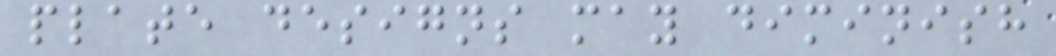plate designs may diminish
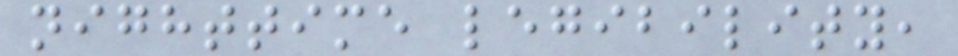nighttime legibility,
